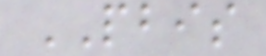PBIS
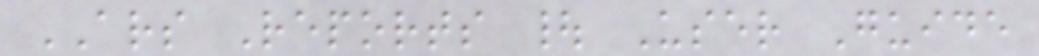ARS Reports | User Guide
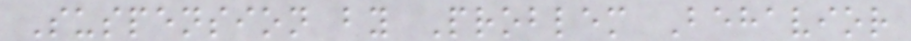Suspension by Problem Behavior
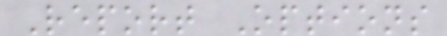Report Options
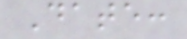Date:
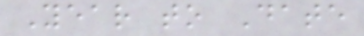Year to Date
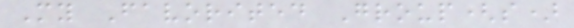My Favorited Group(s)
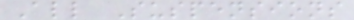All Suspensions
